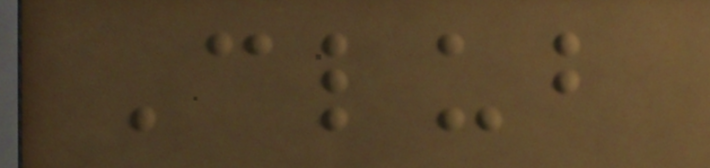Club
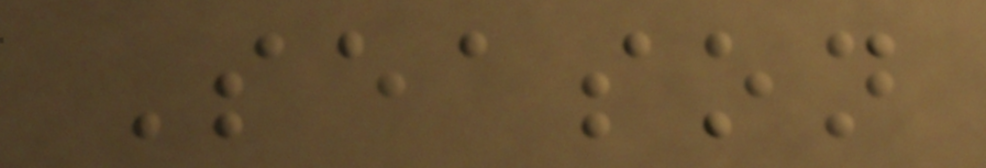Season
